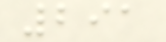291
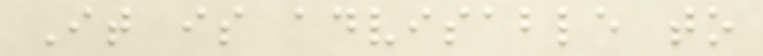It is advisable to
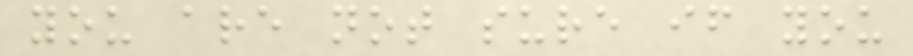you are not sure if you
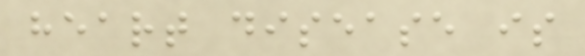heart disease is
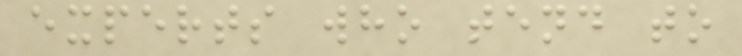experts who tend to
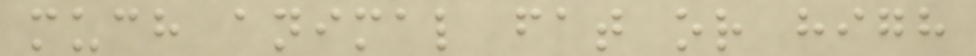much animal fat or high
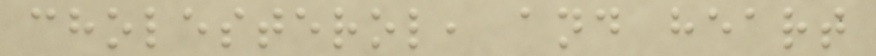cholesterol, and heart
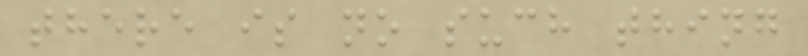there is no such thing
